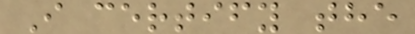I certify the
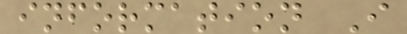information I
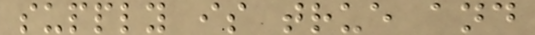supply is true and
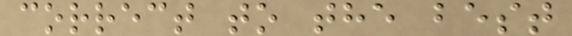correct to the best
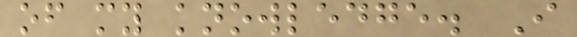of my knowledge. I
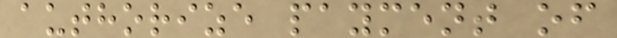authorize payment of
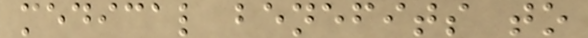medical benefits to
